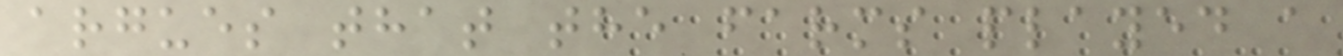argues that the farms played a
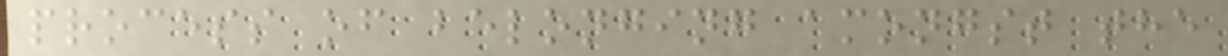process of belonging amongst the
